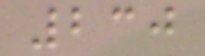230
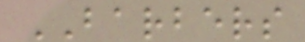BARBERS
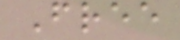Free
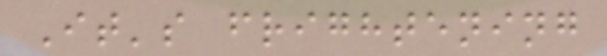It's frightening
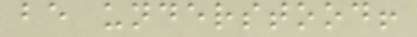be understood!
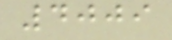4009
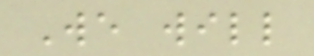We will
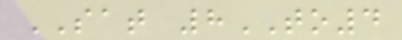SAT 8TO4
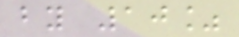by 10%
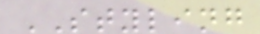STYLING
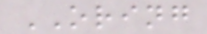ORING
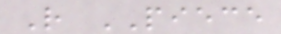R PIECE
